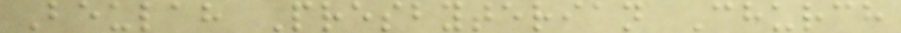Beulah Presbyterian Church
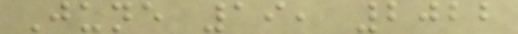June 19, 2022
